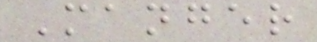Manger
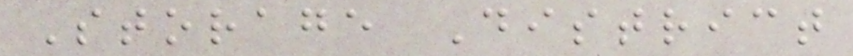Storage District
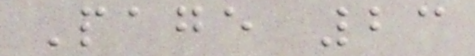Page 23
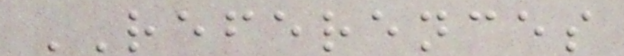REFERENCES
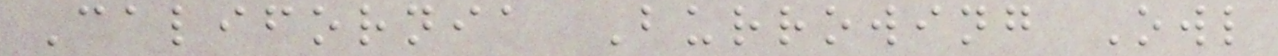California Burrowing Owl
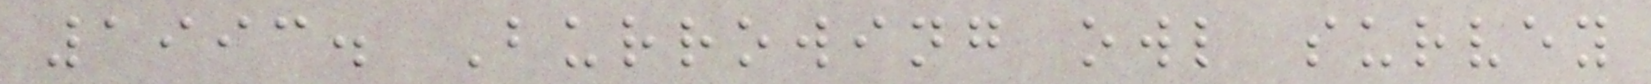1993. Burrowing owl survey
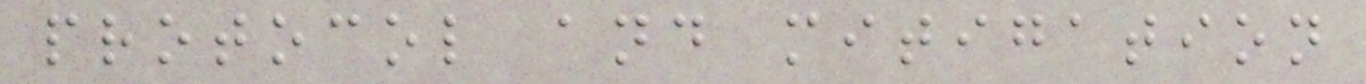protocol and mitigation
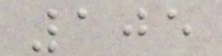105
